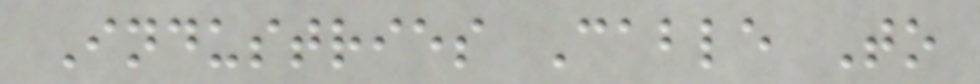Industries Cable To
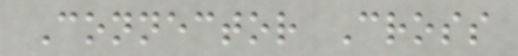Connector Cross
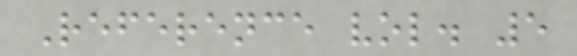Reference vol. 5
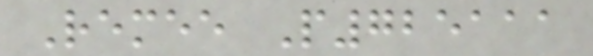Remee P725111
